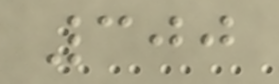300
